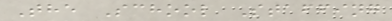The School Staffing
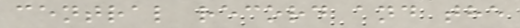central record and the
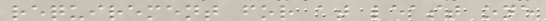requirement for at least one
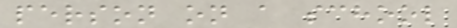person on a school
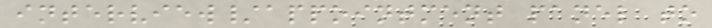interview/appointment panel to
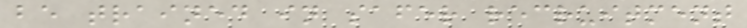be trained in safer recruitment
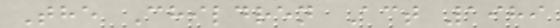The Children Act 1989
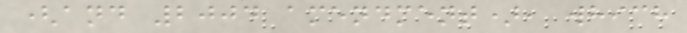(and 2004 amendment), which
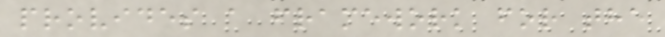provides a framework for the
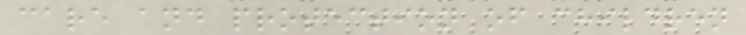care and protection of children
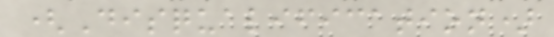(Disqualification)
